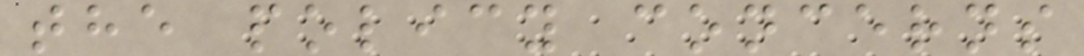the policy concerns
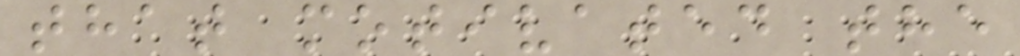that motivated the
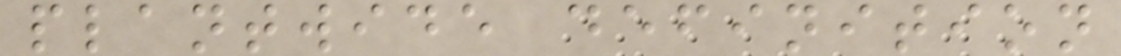plantwide definition
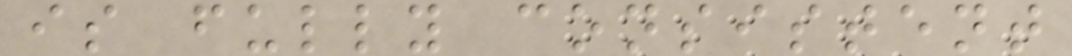is fully consistent
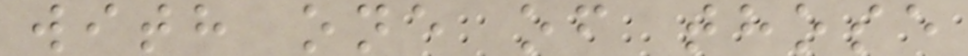with one of those
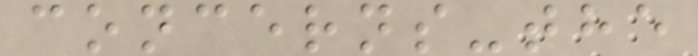concerns-the
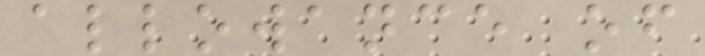allowance of
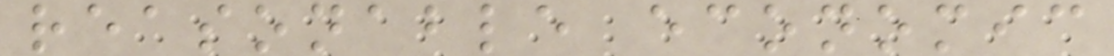reasonable economic
